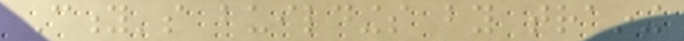City's buildings by training
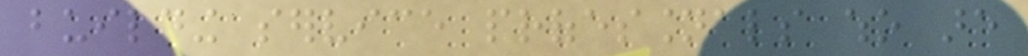building service professionals who are
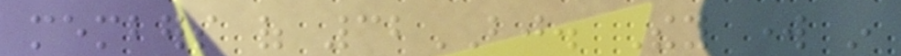members of 32BJ. They work in
